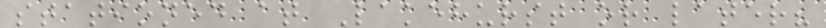stationed at Lakehurst or later?
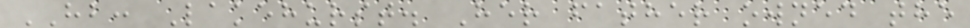HB: Lakehurst. Her father owned the
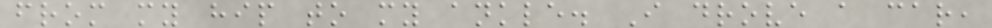from my hip to my ankle. I drove a car,
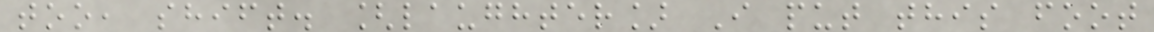too, shift. [laughter] I put this foot
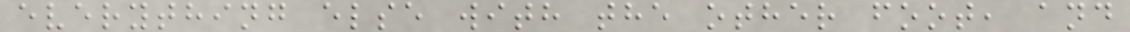everything else with the other foot, and
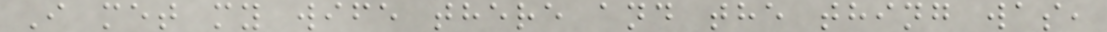I met my wife there and the thing was,
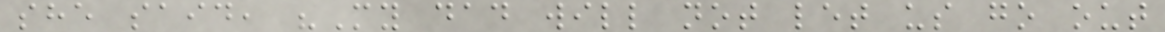she said, "My dad will not let us go out
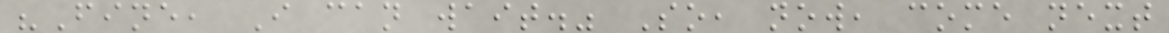"Fine, I can wait." So, now, come next
